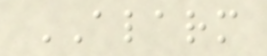ALARM
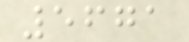5671
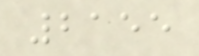2155
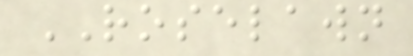ROSELAWN
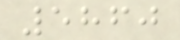5860
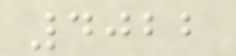4022
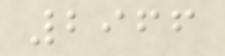2966
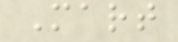Mart
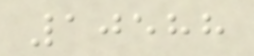10588
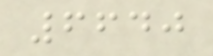6640
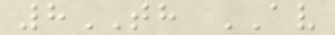8TH AV
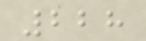228
